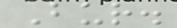Bur.
